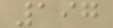197
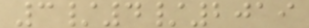3/4/2019
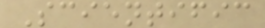Scientific
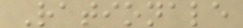Rationale
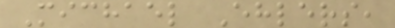Michael Ehlers,
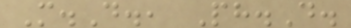M.D., Ph.D.
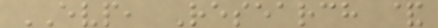EVP, Research &
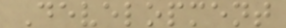Development
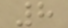8
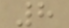8
